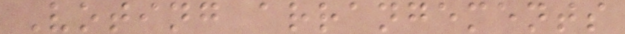Voting arrangements
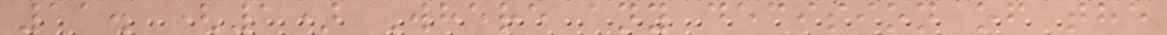11. (1) Where any decision of the
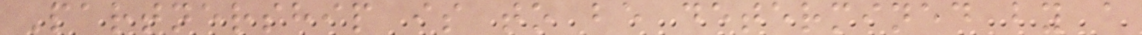Partnership is to be determined by a
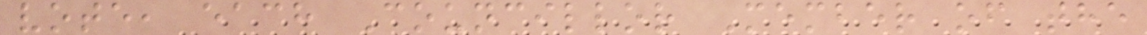vote, each Councillor Member of the
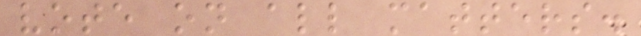vote on all matters.
